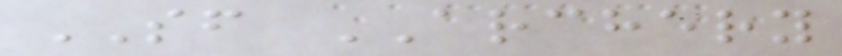SF ARCHERY
